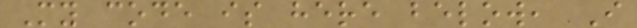My code is here below, I
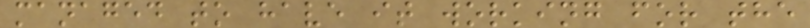managed to have it working for the
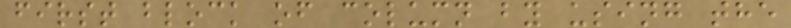first block of column by using the
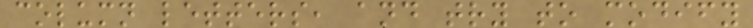column letters, and try to modify
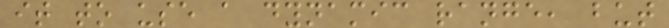it to use a dynamic range, but
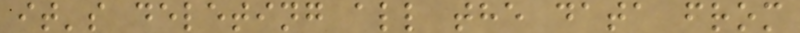it's deleting all the data from
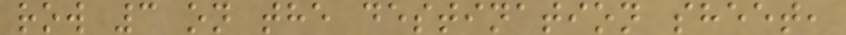row 3 on the destination sheet,
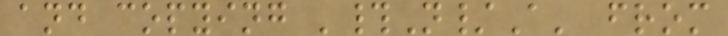and copying '#N/A' from
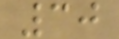30
